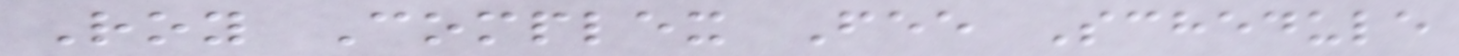Roy Complex Fee Schedule
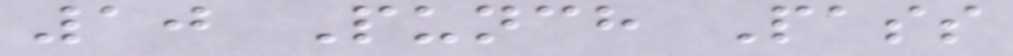10 Punch Pass
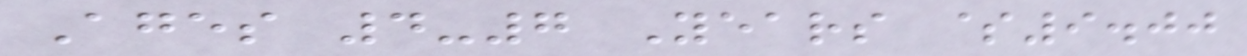Ages 4-7 Years $9.00
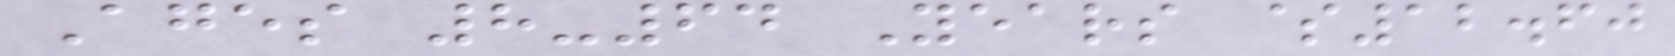Ages 8-64 Years $12.60
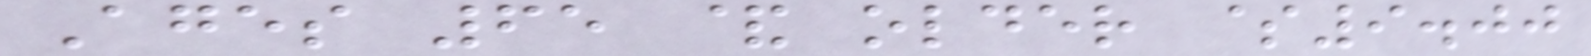Ages 65 & older $9.00
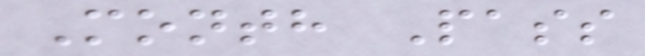Month Pass
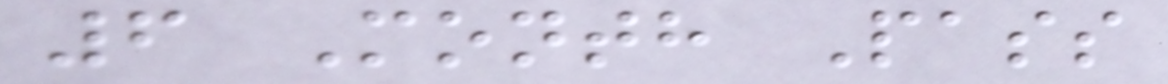6 Month Pass
